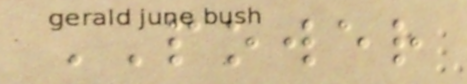POWER
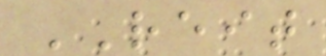REIT
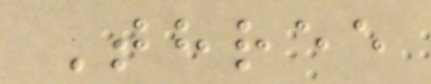Three
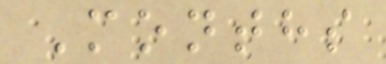Months
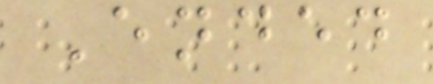Ended
